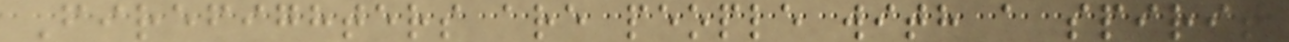Firefighters are people with a spirit
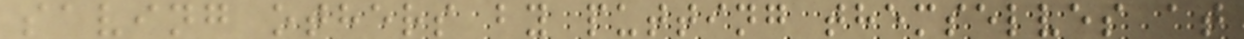saving others by putting themselves at
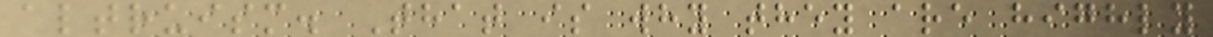altruism. That is why they are highly
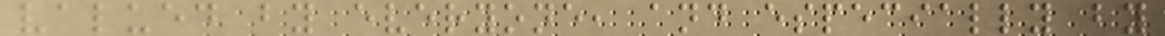valued by everyone, and especially by
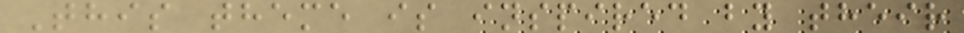This theme is inspired by their
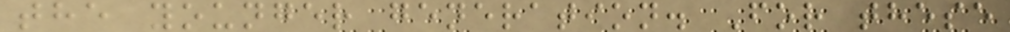the younger generation. For these
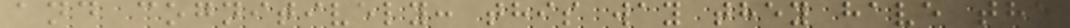and cognitively: this way they have the
